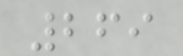269
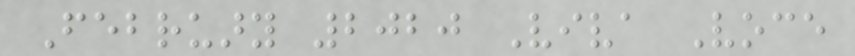February 2020 Viva Voce
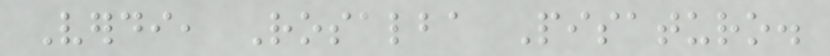Verdi, Rosalba Pisaturo.
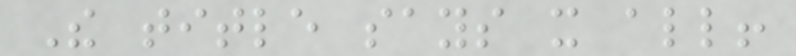The title says it all!
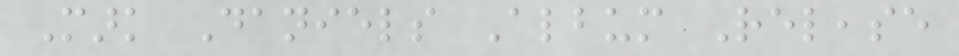Mark Daniels Album Release
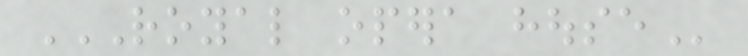ROYAL OPERA HOUSE
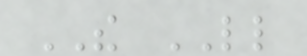THE LITTLE
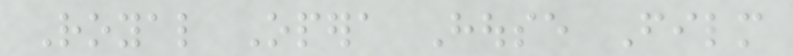Royal Opera House Film
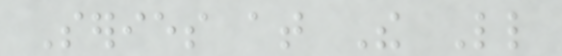Series at The Little
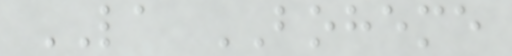LA BOHEME
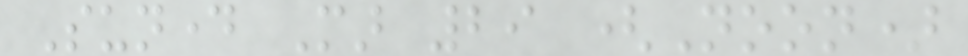Sunday Mar 29 (Noon)
